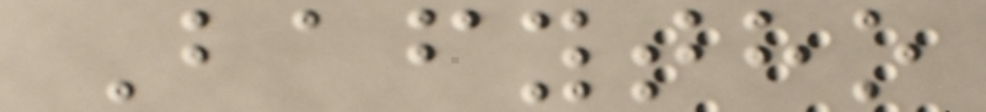Bafytho
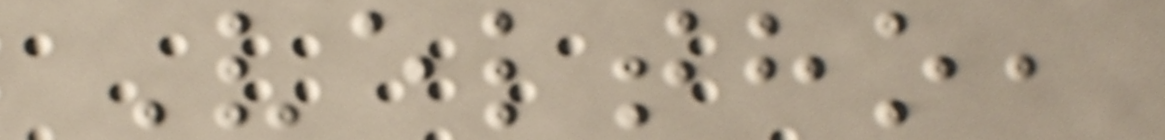Veltho,
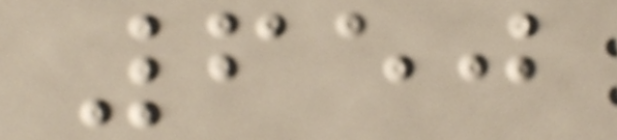650
